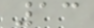13
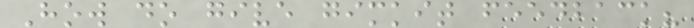How do give gimkit feedback?
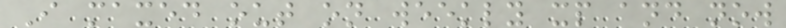I maxed out on weekly xp and now
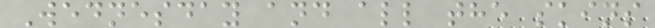Wednesday and all the skins
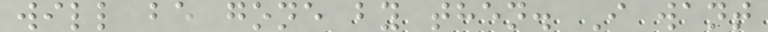will be gone by then. I want
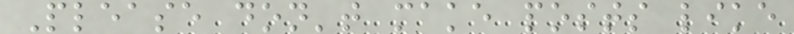Please don't make posts like
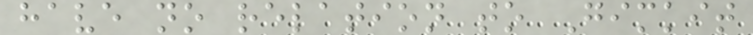have no relation to Gimkit
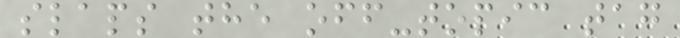slaps the off-topic tag
